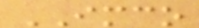IMCO
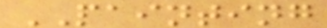PAINTING
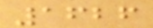1626
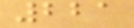221
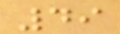49
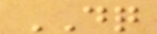DQ
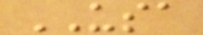USA
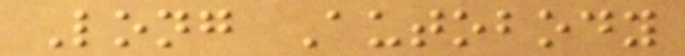Long Autobody
